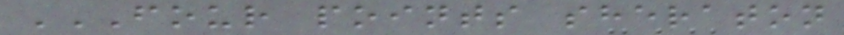FOUR POINTS SHERATON
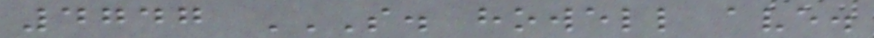4747 S. HOWELL AVE.
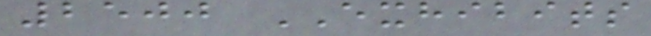2500 EXHIBITS
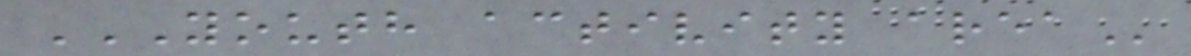YOUTH ACTIVITY AREA
